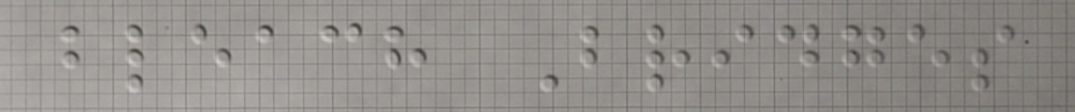bleach Bridges
